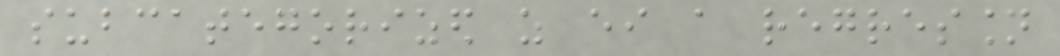subcategorized as either a regression
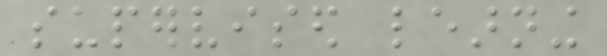supervised learning
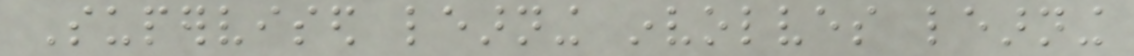Supervised learning involves learning
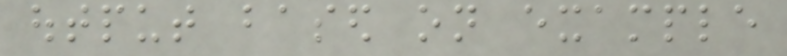output based on example
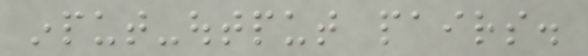input-output pairs.
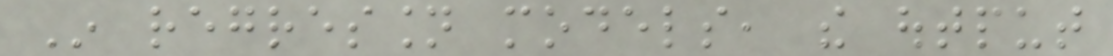In regression models, the output
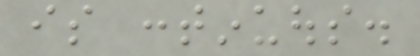is continuous.
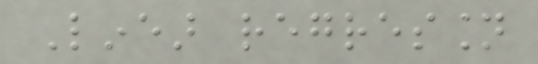Linear regression
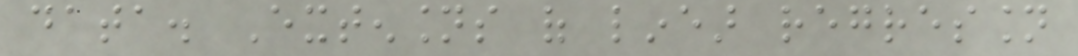data. Extensions of linear regression
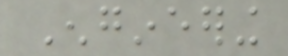Engineering
